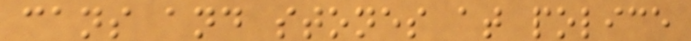cans and stones at police
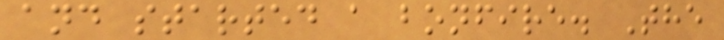and started a bonfire. The
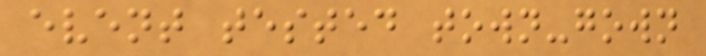event tested town-gown
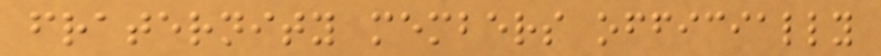fraternity members officially
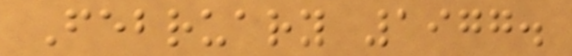February 1977.
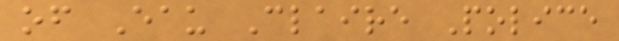of Eau Claire Police
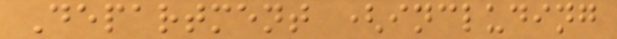Department (including
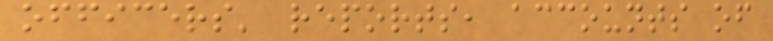officers' reports, accounts of
